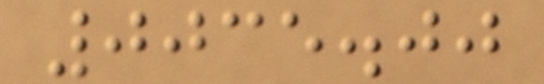0035.00
